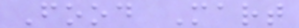Food Mart
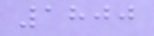1800
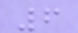6
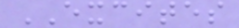EXCITES
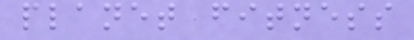planet fitness
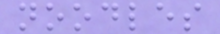noodles
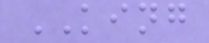KING
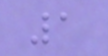1
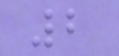2
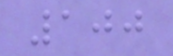100
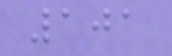101
